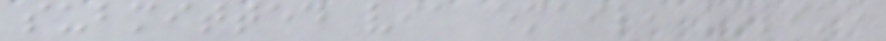submitted via email, unlike
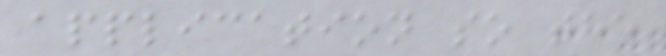application so the
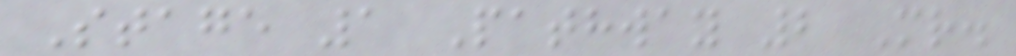Stage 1 Pathway 2 Mr.
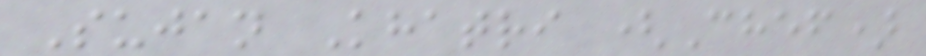Sujan Khatri (Chef)
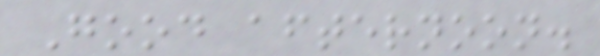Good afternoon.
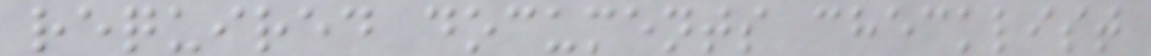required documents checklist
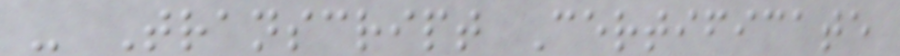- Transcript Certificate
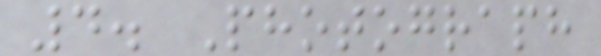4. Photograph
